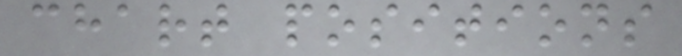chart positions
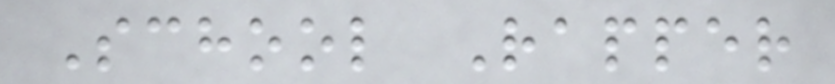School Rapper
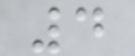4
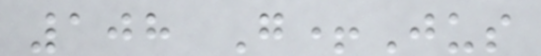108 G+Jus
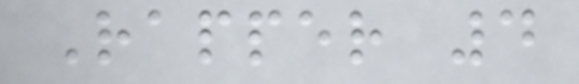Rapper 4
